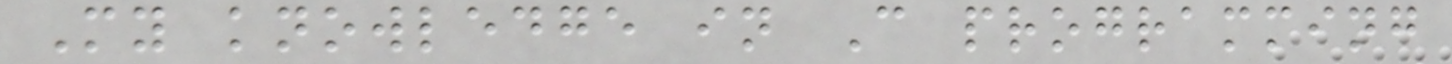My knowledge in C programming
